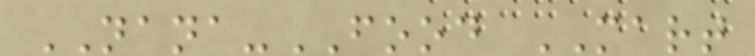NANA-FOOD MART
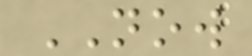NOW
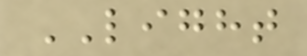LIGHT
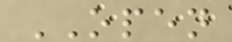OPEN
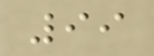99
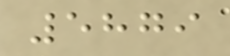5879
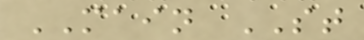MAIN ST
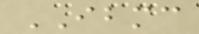IBMC
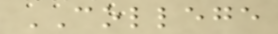COLLEGE
